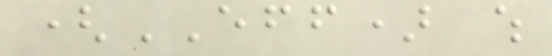(EFF) which
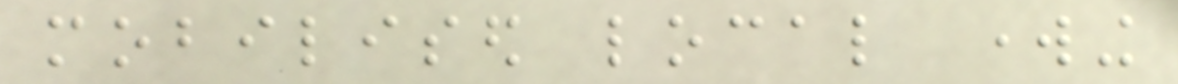mobilised local working
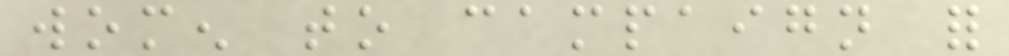women to campaign for
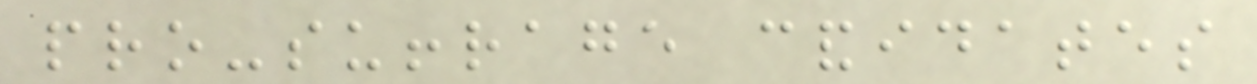pro-suffrage candidates
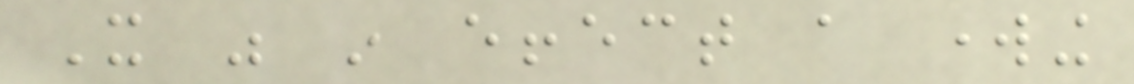It was in effect a working
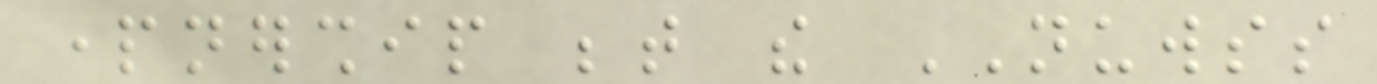partnership between the NUWSS
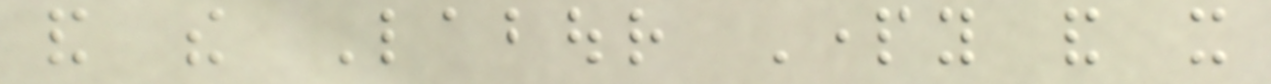and the Labour Party and it
